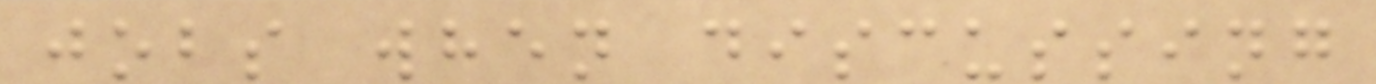jobs when discussing
